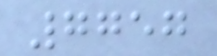7757
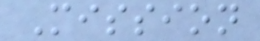Mission
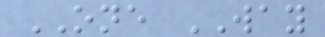ONE WAY
